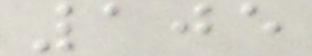105
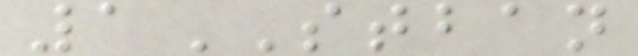1STBAN
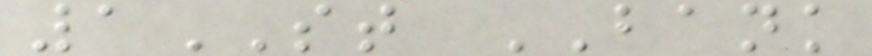1ST BANK
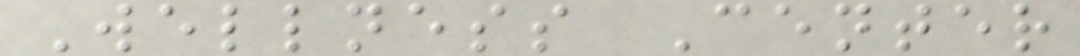Wellness Center
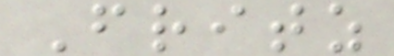Fritz
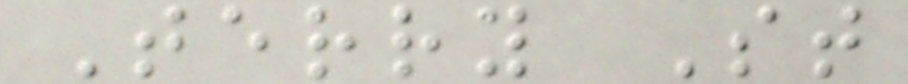Terry St
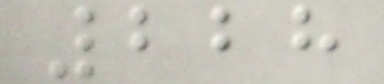228
